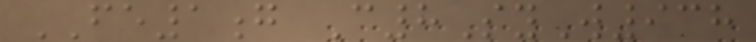FE1g C8SyW938
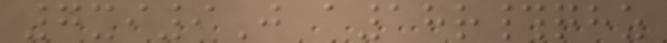7xi9J a18r#qhz
